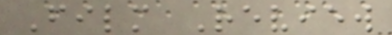Film Review
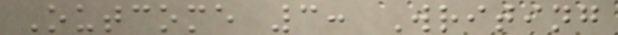Outcome 3: Writing
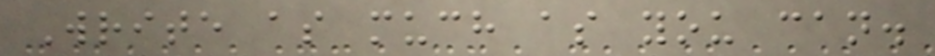Write as much as you can.
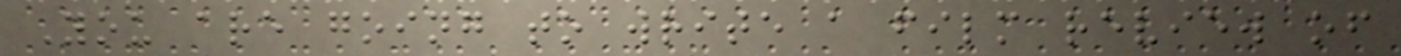You are going to write a film review of
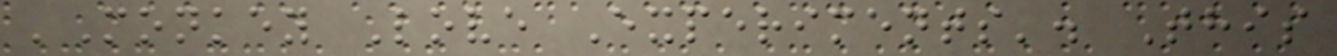'Monkey Love Experiments'. This
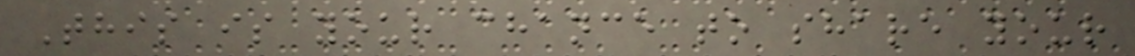This is your chance to share your
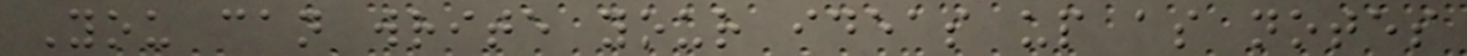You can write your ideas up as notes
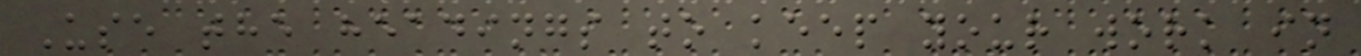Use the headings to keep your work in
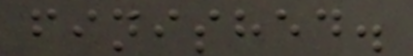finished.
